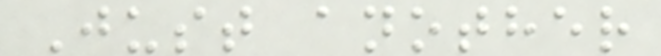Just another
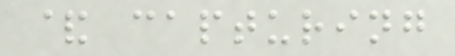& capturing
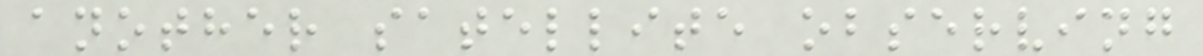another satellite observing
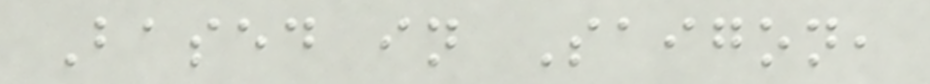Based in Saigon,
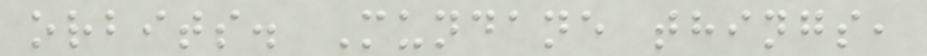orbits. Mundane things,
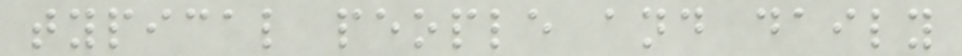typical people and daily
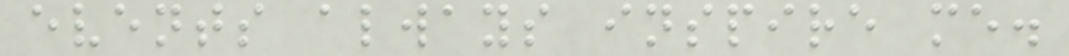events always inspire me.
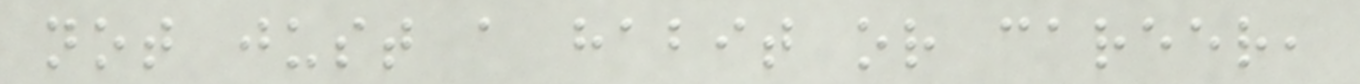not just a habit or career,
